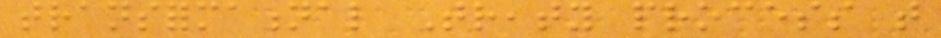transformational Treaty process that
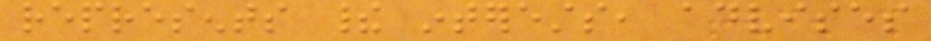represents their interests, advises
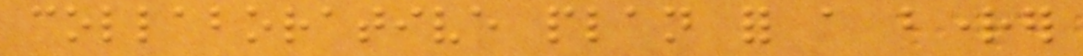collaborative plan for a brighter
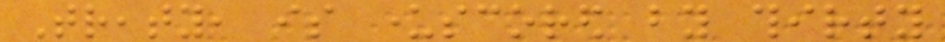Treaty, is underscored by thirty
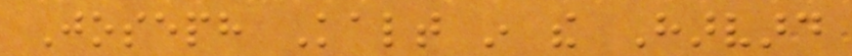Joseph Kalt in the Harvard
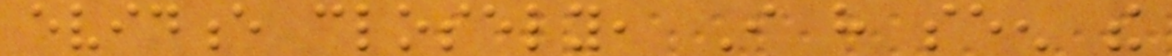evidence closely, I have seen the
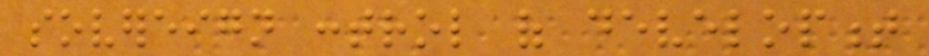sovereign control of development
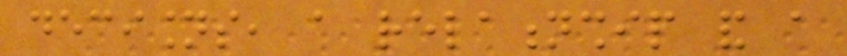decisions, a relationship and a
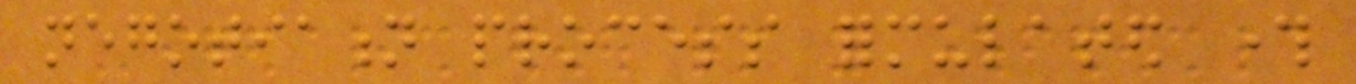negotiation process formulated through
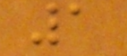1
